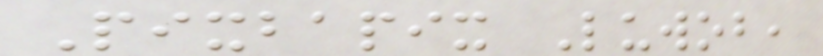Pixbapix Luwob,
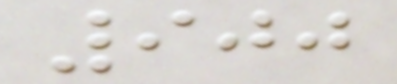900
